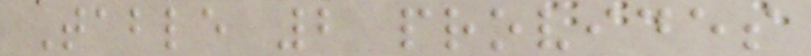Table 2 provides
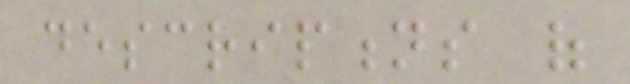descriptions of
